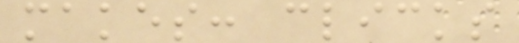makes: clicks
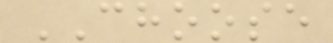CHOOSE
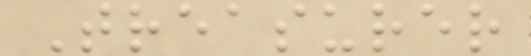Treasurer
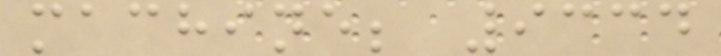machine; 9334
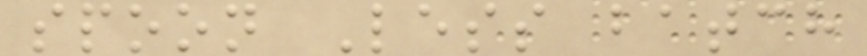spoon Less batch
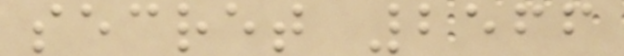secret 2566
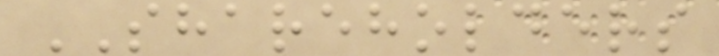SHAREHOLDERS
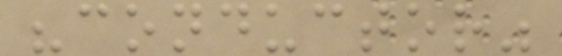"conductor"
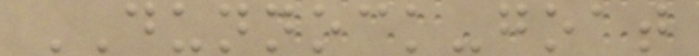DUNNOCK-goat
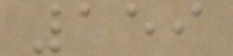159
